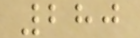280
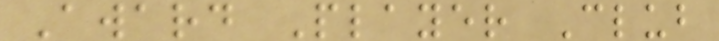Award Player Club
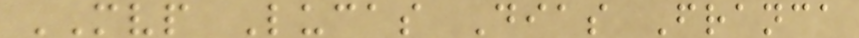MVP Lucas Dias Franca
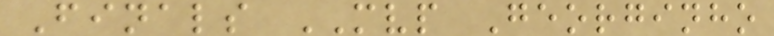Finals MVP Georginho
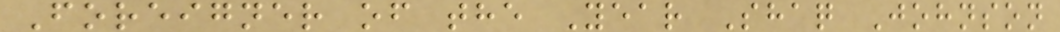Foreigner of the Year Shaq Johnson
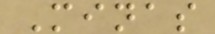Minas
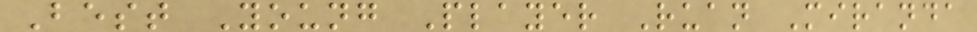Best Young Player Ruan Miranda
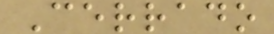Cerrado
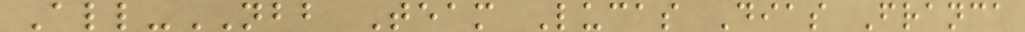All-NBB Team Lucas Dias Franca
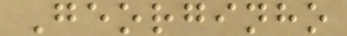Georginho
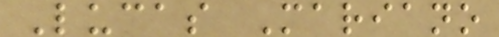Lucas Mariano
